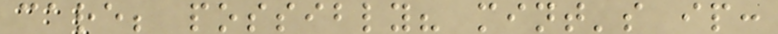care; possibly? mint's ip:
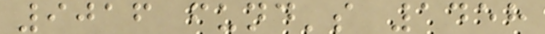9016 fund's 1458
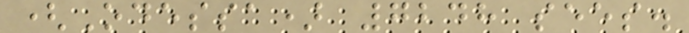(Odessa) 7248 sees.
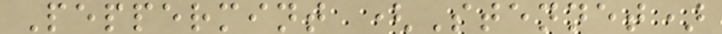Peppermint (Stennet)
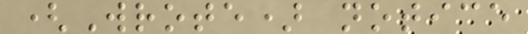(Wrote) notice
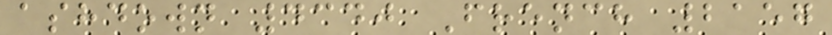ashdown 4340 French 2157
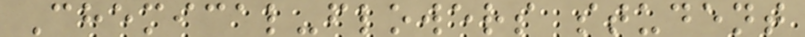Chemical-flowers student
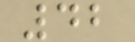42
